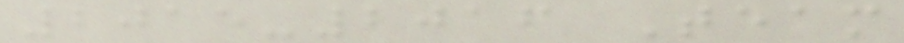2015-2016 Team
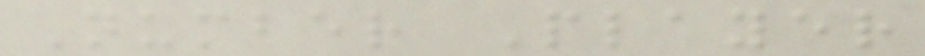Number Player
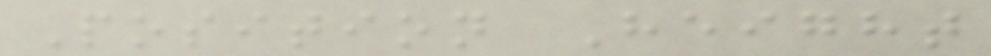Position Height
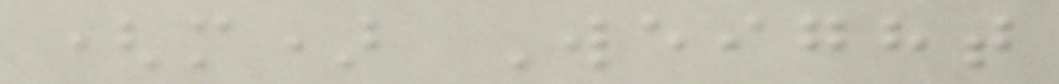(m) Weight
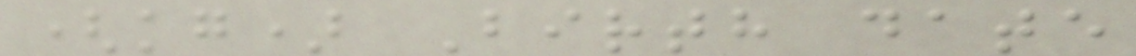(kg) Birth date
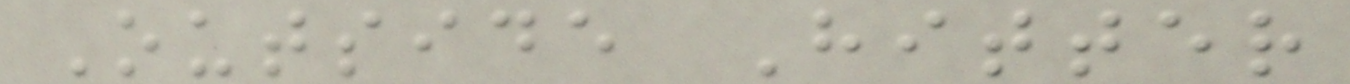Outside Hitter
